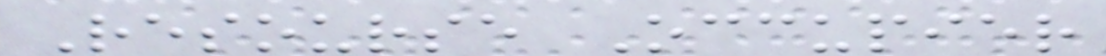Resourse Occupier
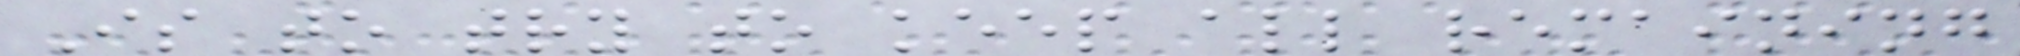Is to try to keep all remaining
